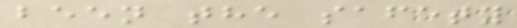been the safety
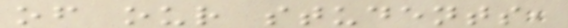of our students,
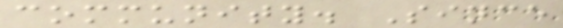community. Since
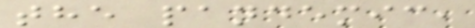the pandemic,
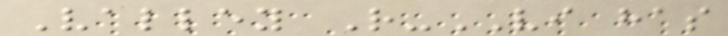Valley R-VI has
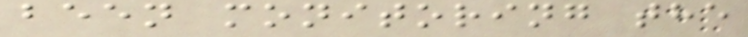been monitoring the
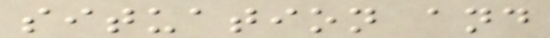situation and
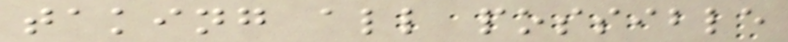taking all possible
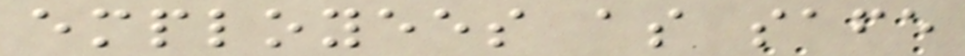employees as safe
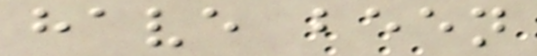have been
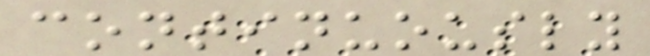continuously
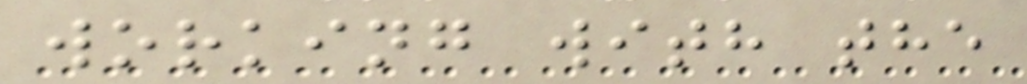working with the
